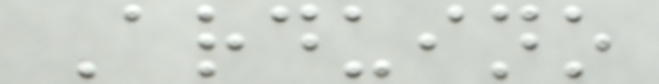Arduino
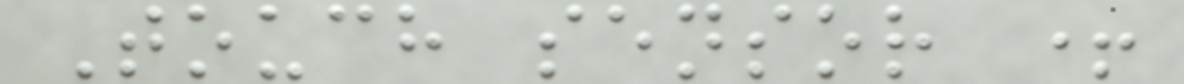Touch sensor +
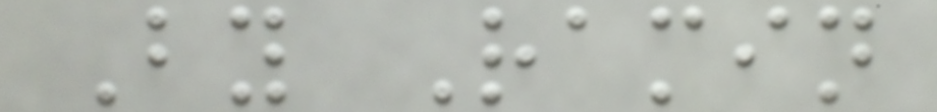By Ramin
